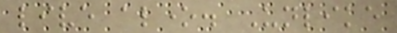live alone. Unlike
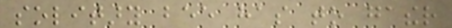solitary bee has to gather
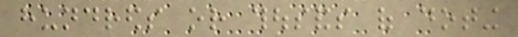hundreds or thousands of doting
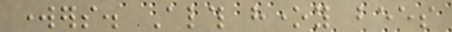workers. Although honey bees
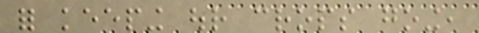for keeping our crops going,
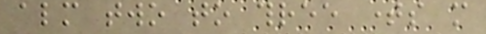almost two to three times more
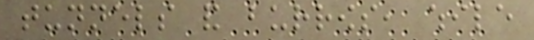tunnels and burrows, while
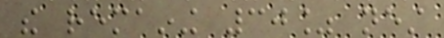the remaining 30% nest
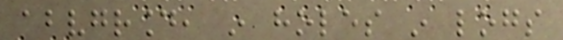aboveground, in holes in logs
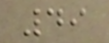49
